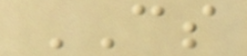CS
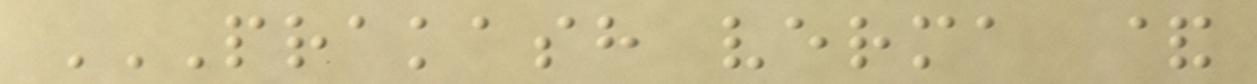PRAKASH VERMA &
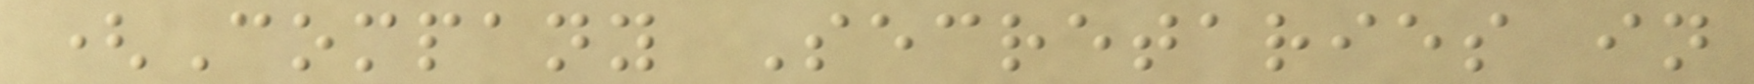(Company Secretaries in
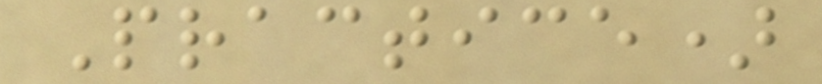Practice)
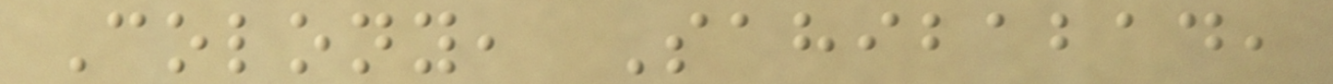Colony, Sahibabad,
